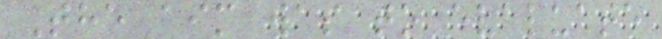The aim was to evaluate
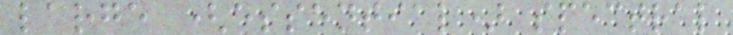large (essential) spectral
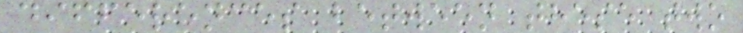differences between these two
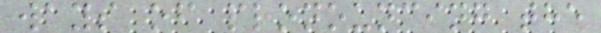ways of pronouncing the
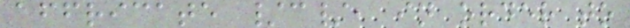affricate /c/, in order to
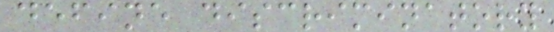define discriminatory
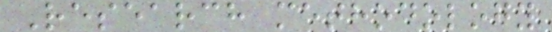Research methodology
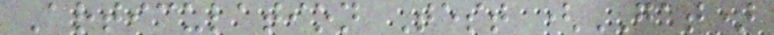Articulation Test (GAT)
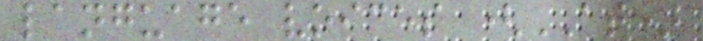language voices (AT)
